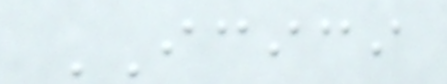ICICI
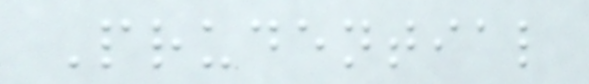Prudential
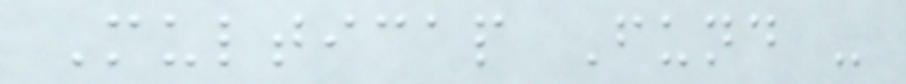Multicap Fund -
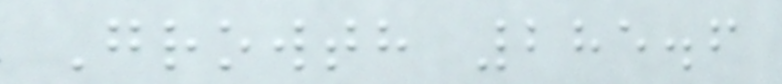Growth 285.6
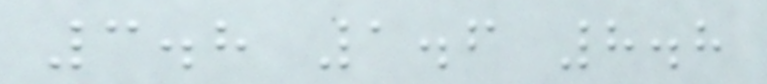3.8 1.6 8.8
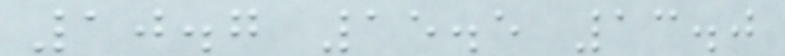10.7 15.5 13.0
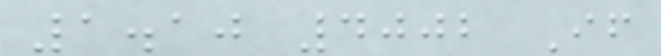1.10 4002 If
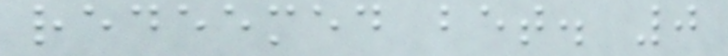redeemed bet. 0
